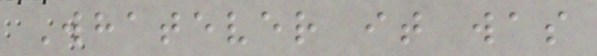Whatever it was
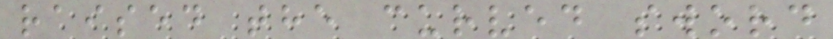raised the curved sword
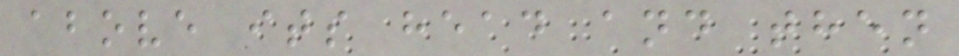above its head and then
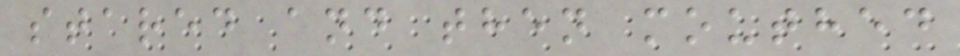stared and then mouthed
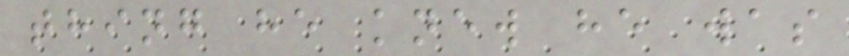thing he knew he was
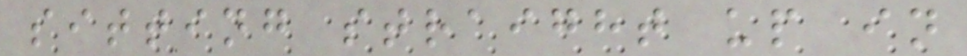sitting straight up in
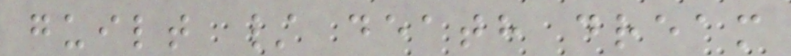guilt / death dream
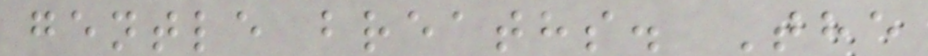gentle breaths. The
